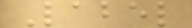Label
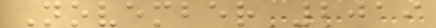November 2019
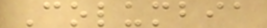Columbia
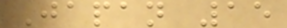Japan 15
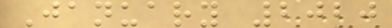January 2020
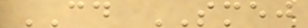CD SMEJ
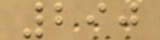290
